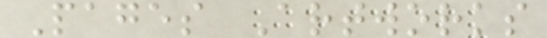Pages Artworks
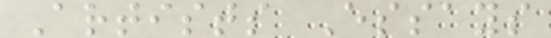Artists Essays
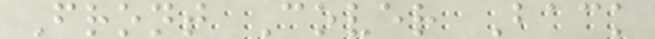Front Cover Back
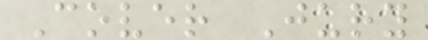Cover Jury
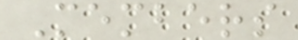Members
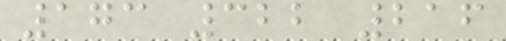173 322 216
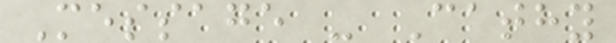Message - Cathy
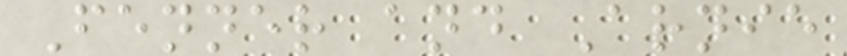Fenner and Arnie
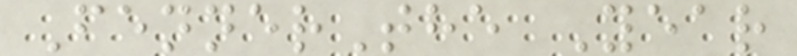FennerThe Year
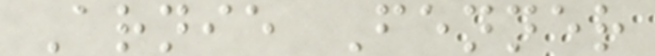Arnie Fenner
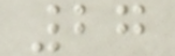27
